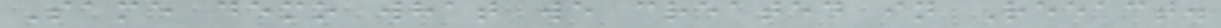Same demo what we created in Reeact.
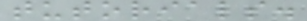tutorials.
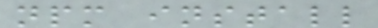npm install
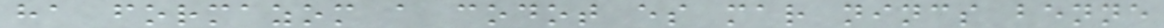ha formazom a codot es mar nincs benne
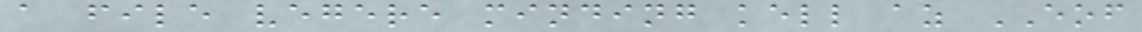a file vegere minding kell az EOF
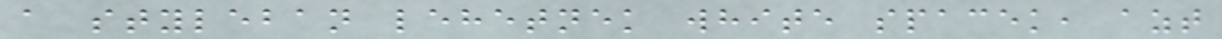a styleban lehetnek white spacek, azt
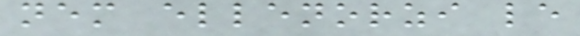nem ellenorzi le
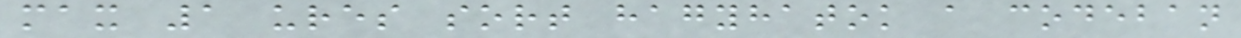max 1 ures sort hagyhatok a codeban
